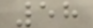58
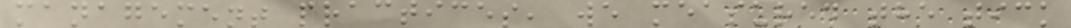management practices, we measured the tick
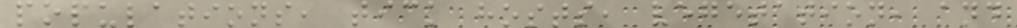populations, tick hosts, vegetation, and
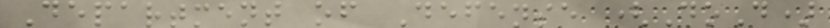Department of Defense (DoD)
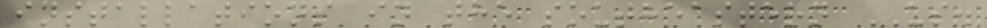installations in the southeastern US.
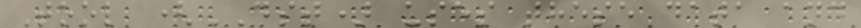Tool (DST) uses these data and
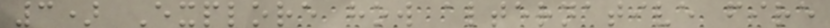3) Explore how alternative fire
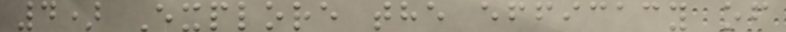4) Explore the efficacy of
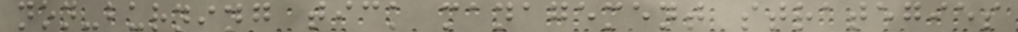non-burning tick management strategies
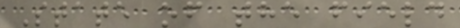State of the field
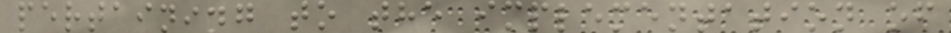pertaining to the implementation of
